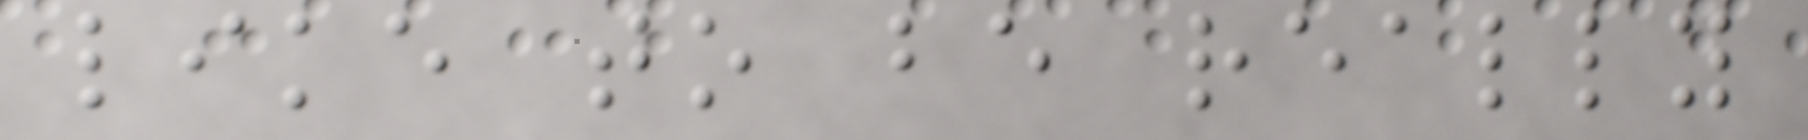like to be really
